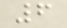6
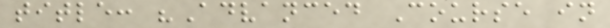title: "Advanced Course in
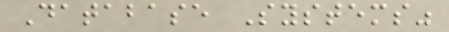Database Systems"
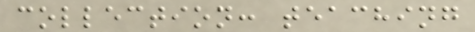collection: teaching
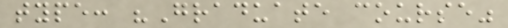type: "Graduate course"
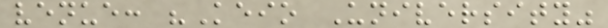venue: "Keio University"
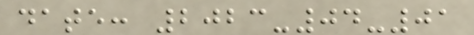date: 2023-04-01
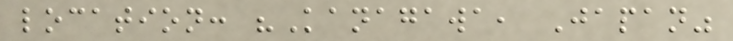location: "Kanagawa, Japan"
